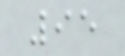95
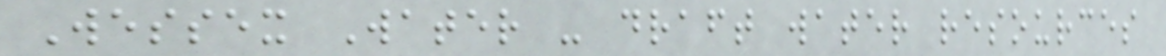Wessex Water - draft water resources
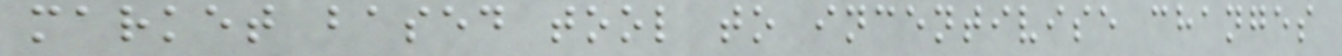market based tool to incentivise changes
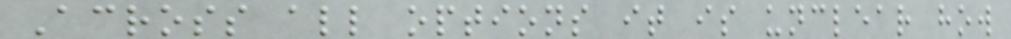Across all options it is unclear how
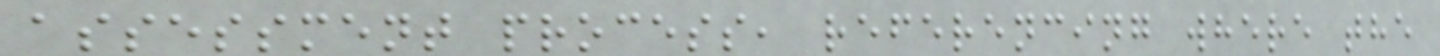assessment process, referencing where the
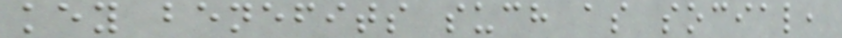key benefits such as social,
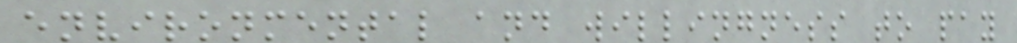environmental and willingness to pay
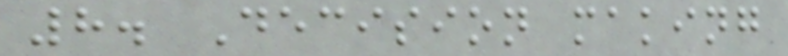8. Decision making
